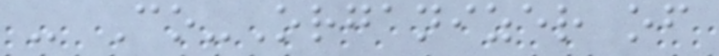- Co-Organizer of
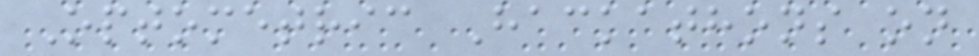Optometric Hackathons on
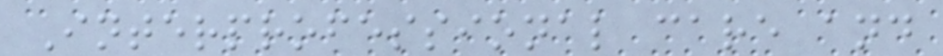Interprofessional care and
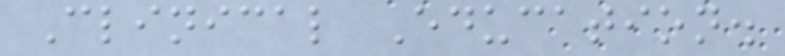Clinical Education.
